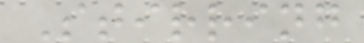Stirring
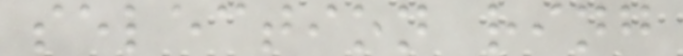selection ring
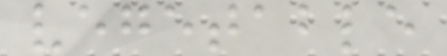vegetable
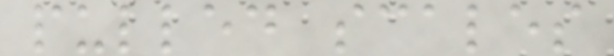pulled scales
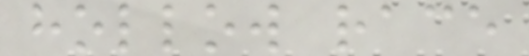hollow race
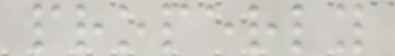properly
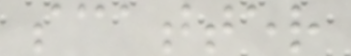scatter
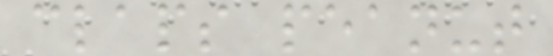claps peanut
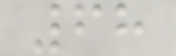68
